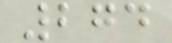274
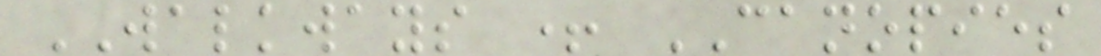WALKWAYS + CANOPIES
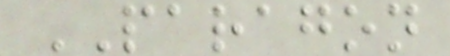PARAGON
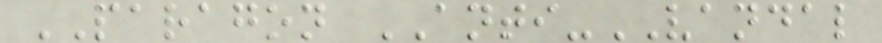PARAGON ANTI-VANDAL
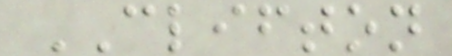CLIFTON
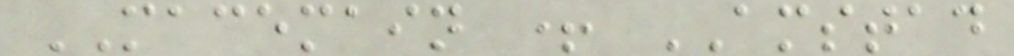MACEMAIN + AMSTAD
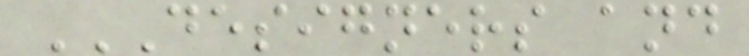DESIGNERS AND
